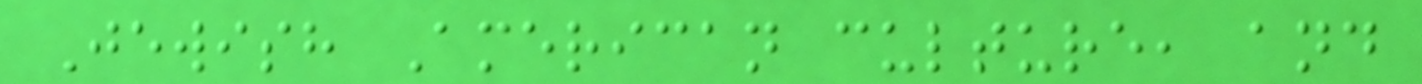Jewish American culture, and
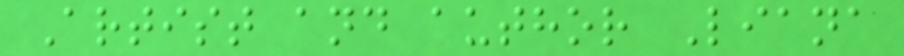Artist and author Liana
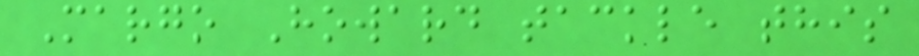Margo Howard tackle this
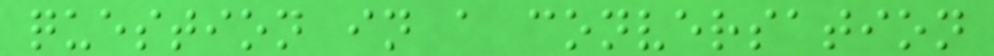question in a conversation
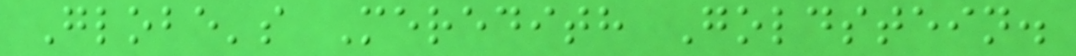Globe's Meredith Goldstein.
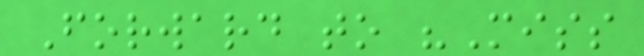Forward to "Miss
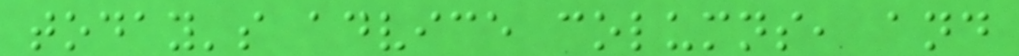today's advice columns, and
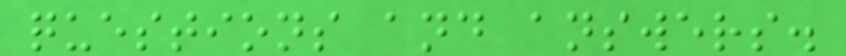questions and answers.
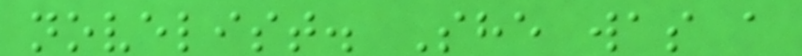novelist. She was a
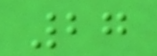27
